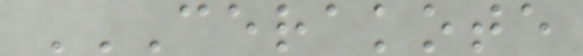CERAKOTE
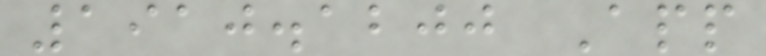1910.1200 App
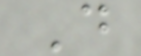D
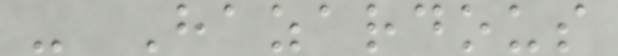- Hazardous
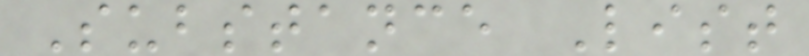Substance List
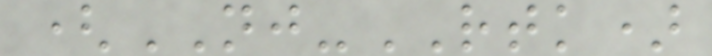(NJ-RTK)
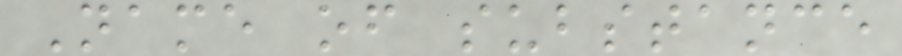Name of substance
